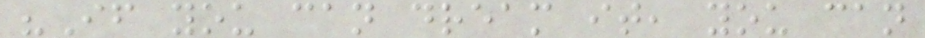"If you can dream it, you can
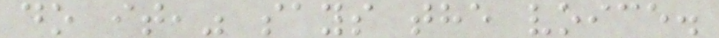do it," says the voice.
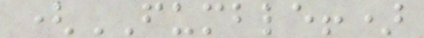(FUMBLE!)
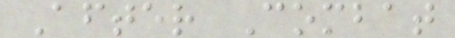After Combat
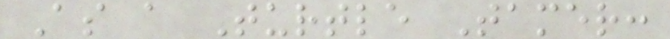As a Turtle Tamer:
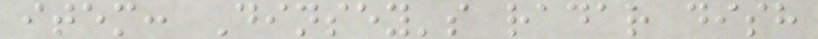item: Dinsey's radar dish
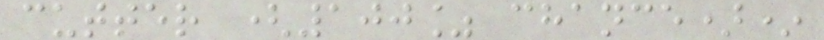cutter (100% chance)*
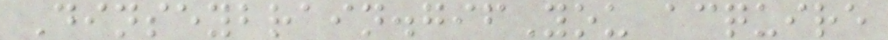Dinseybrain.gifYou acquire
